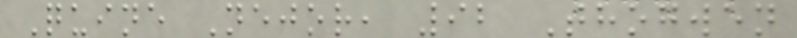Quine Nejor, 92 Thogwen
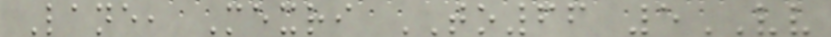Lane, Mexri TO66 5VV
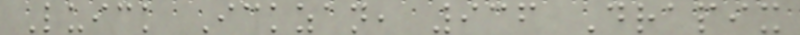Luick Ickzan, 936 Drapix
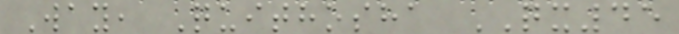Way, Quithosha QX45
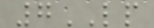7LP
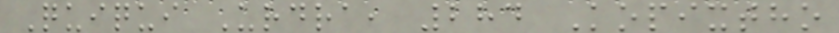Quiqui Urdra, 284 Kopixtho
